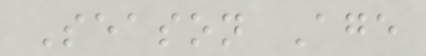Season Age
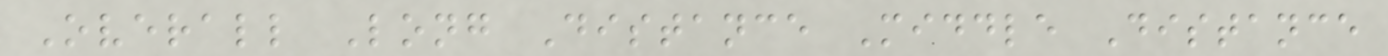Overall Long Distance Middle Distance
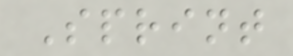Sprint
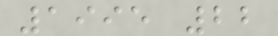1995 22
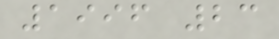1996 23
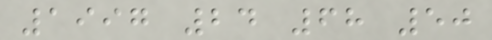1997 24 68 50
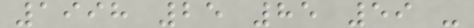1998 25 85 59 -
